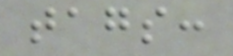tags:
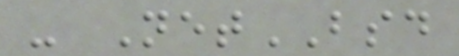- NetBSD
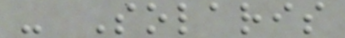- Solaris
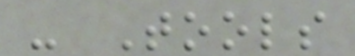- Tools
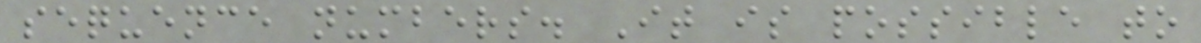sequence numbers. It is possible to
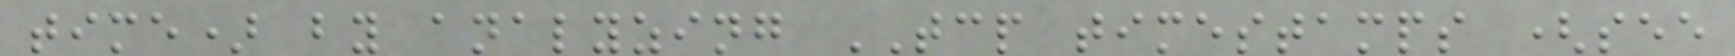time) by analyzing TCP timestamps (see
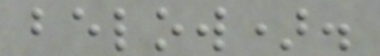below).
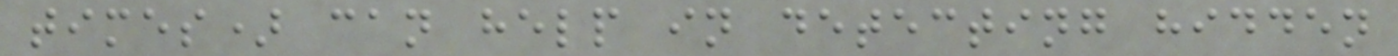times) can help in detecting hidden
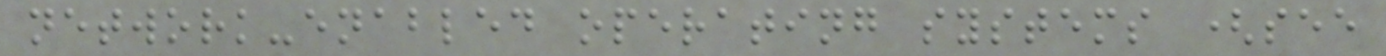network-enabled operating systems (see
